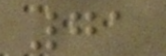71
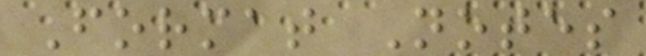Format Notes
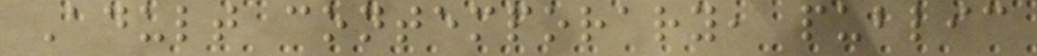Adult contemporary, public
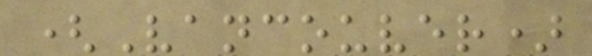(Vancouver)
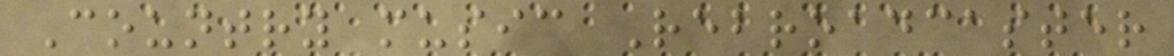Country music Rebroadcaster
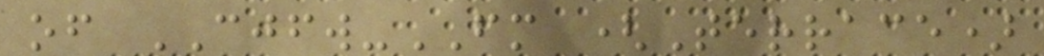of CJFW-FM (Terrace)
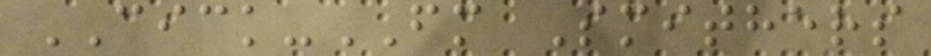CICK-FM Smithers
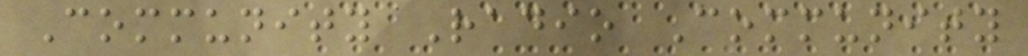Community Radio Community
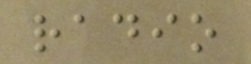radio
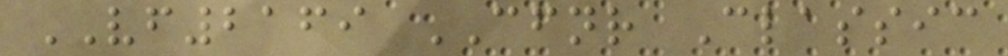VF2169 CFNR Classic
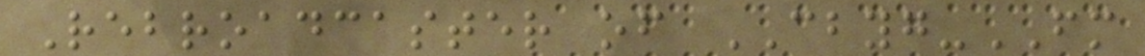Rebroadcaster of CBYG-FM
